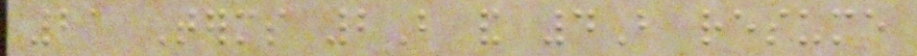21 Terms 2B and 4B resume
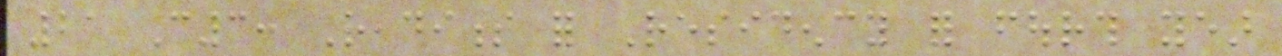21 C3: Readiness for Residency for fourth year
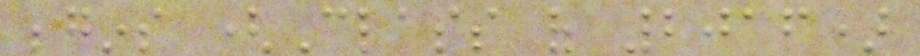begins (Class of 2016)
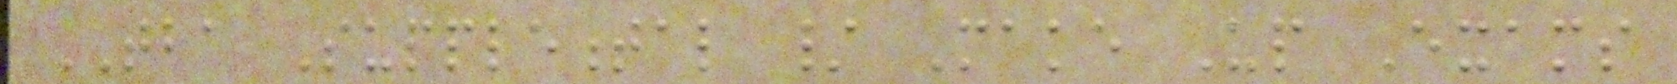TBA Supplemental / Make Up Exams
